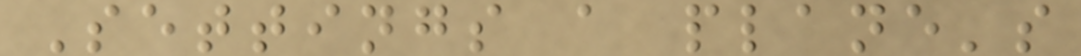Settings a plane's
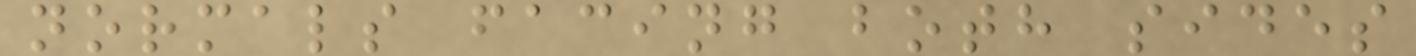normals facing both sides
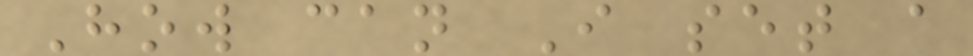How can I set a
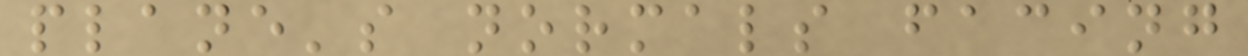plane's normals facing
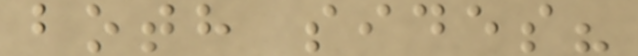both sides?
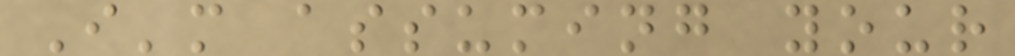I'm assuming your
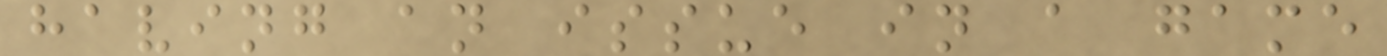having an issue in a game
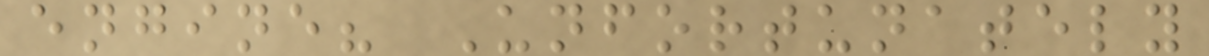engine? Unfortunately
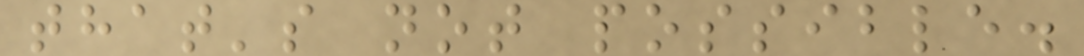that's not possible.
